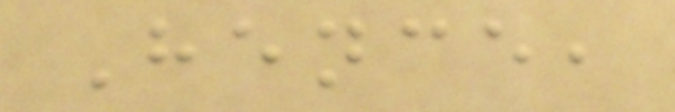Hence,
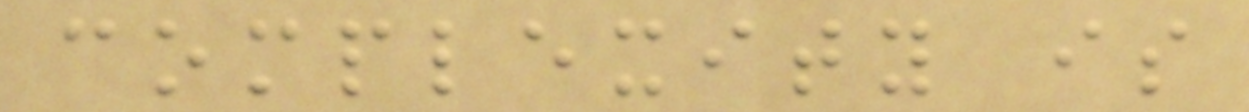complexity is
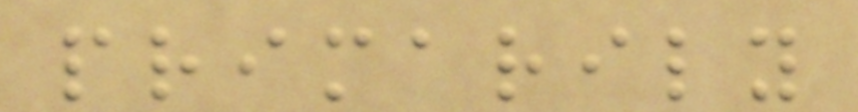primarily
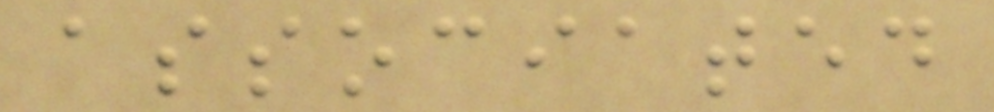associated
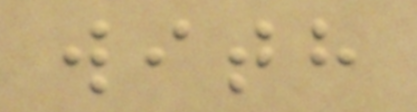with
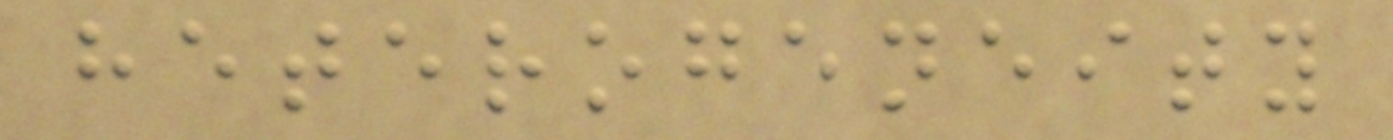heterogeneity
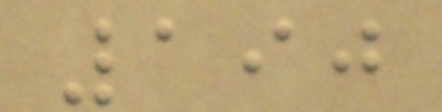190
